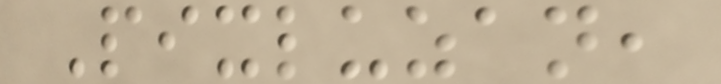Pixluzan,
